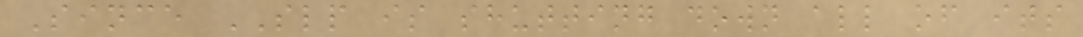Since SLP is shutting down all of its
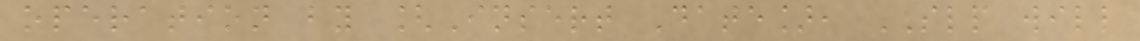operation by [Insert Date], SLP will
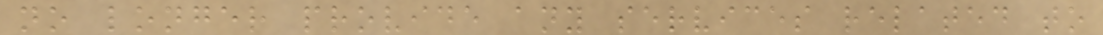no longer provide any services related to
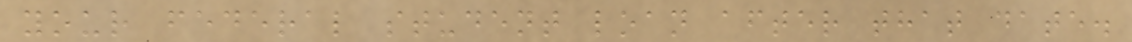your federal student loan after that date.
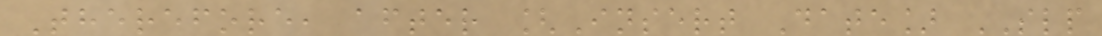Therefore, after [Insert Date] SLP
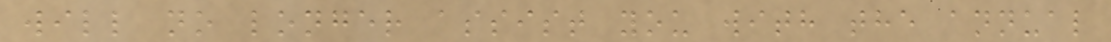will no longer assist you with the annual
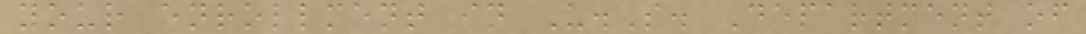your enrollment in U.S. Department of
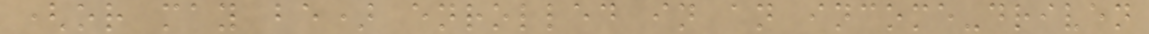(or may be) enrolled in an income-driven
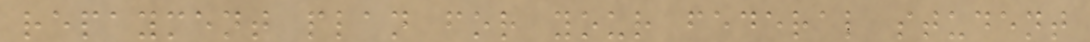repayment plan for your federal student
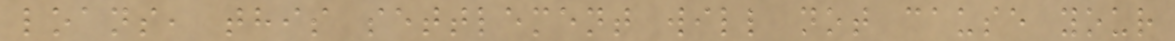loans, this settlement will not cause your
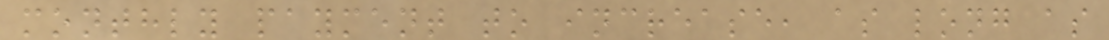monthly payment to increase, as long as
